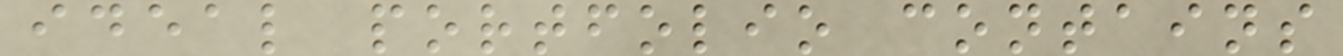ideal portfolio contains
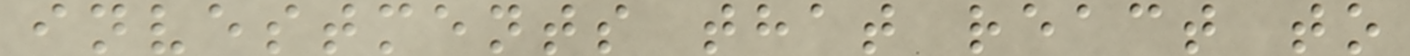investments that react to
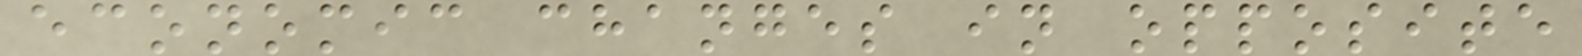economic changes in opposite
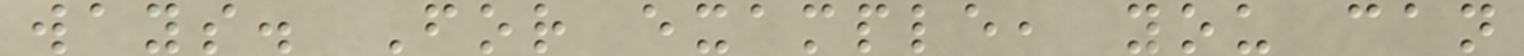ways. For example, you can
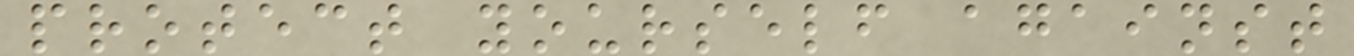protect yourself against
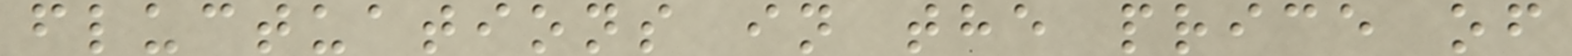fluctuations in the price of
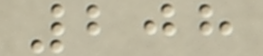208
